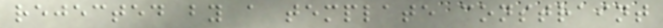rejected by a template constraint
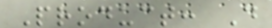Product: D
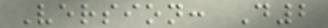Version: D2
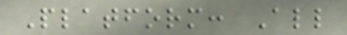Platform: All
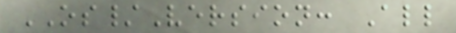OS/Version: All
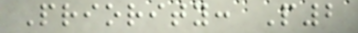Priority: P2
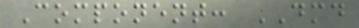Component: DMD
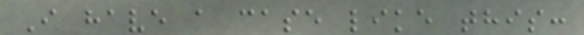I have a case like this:
